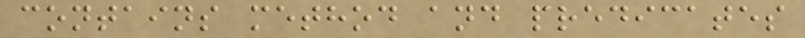contains method and predicates
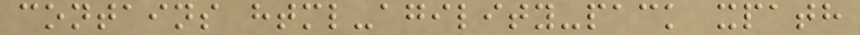contains html-agility-pack xpath
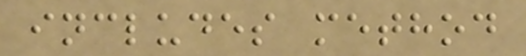includes method
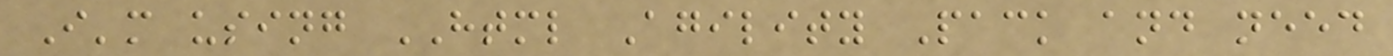I'm using HTML Agility Pack and need
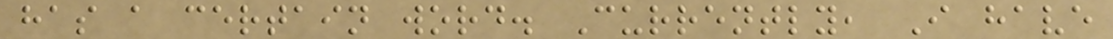has a certain word. Currently, I have
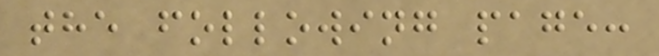the following page:
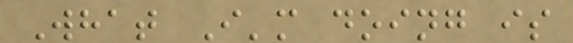What I'm doing is
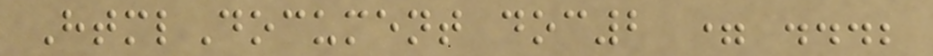HtmlDocument doc2 = ...;
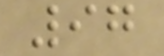97
